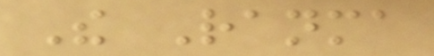The Ranma
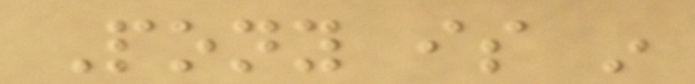Pony is in
